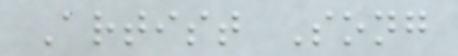Artist Song
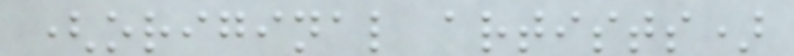(original artists)
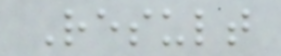Result
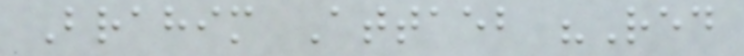Brahim Attaeb "Red
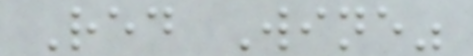Red Wine"
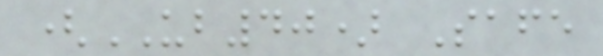(UB40) Safe
